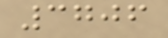3706
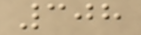308
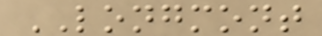LONGMONT
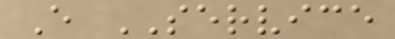E SERVICE
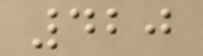420
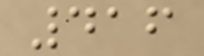416
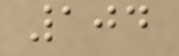104
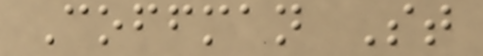Coffman St
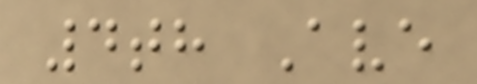4th Ave
